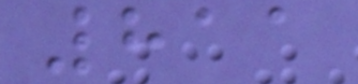811
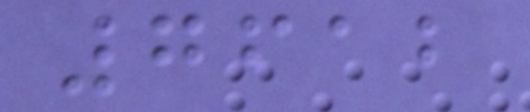7612
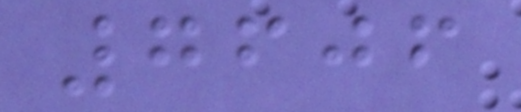7606
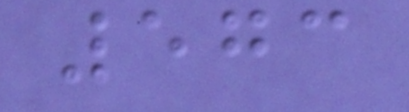573
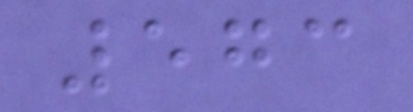573
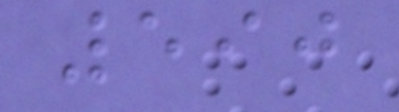590
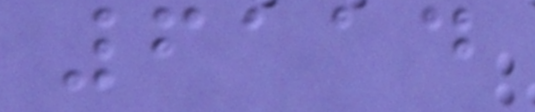6114
